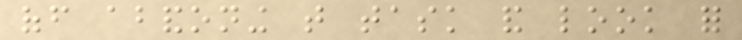off abandoning that task and look for
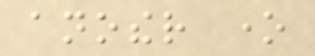another one
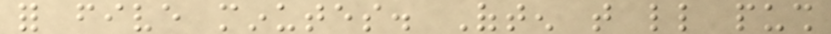for five minutes. Often that little push
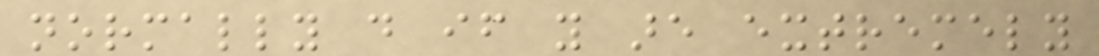normally do if you are extremely
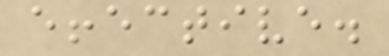effective.
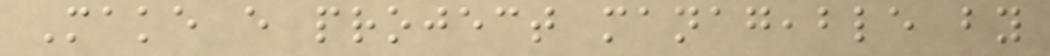Make every project manageable by
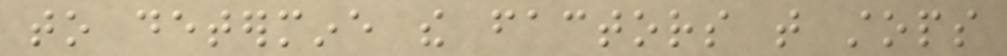to determine the factors that stops
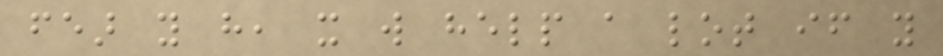fear you have, it will help a lot if you
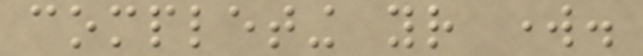completing your work.
